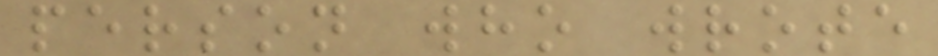person who wrote
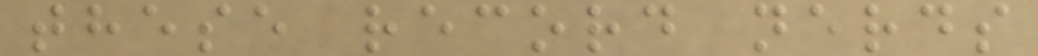these record nerds
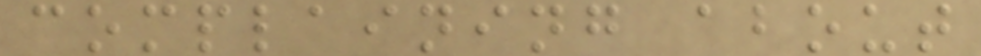complaining about
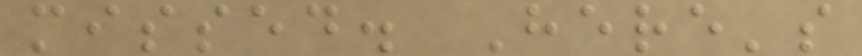missed. Here's
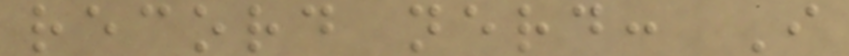record nerd: I
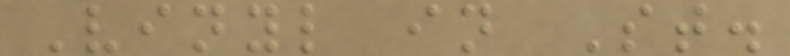Vinyl in St.
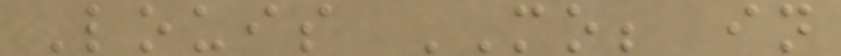Louis MO; in
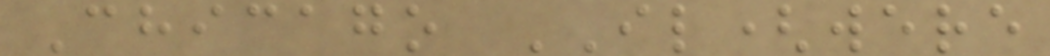Chicago IL(were
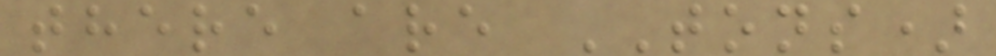there are TONS)
